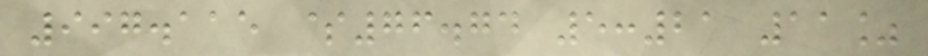997.115 $76.74 5:21 11%
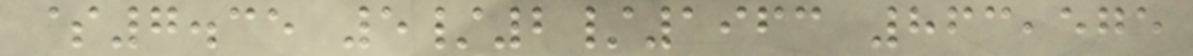$7.35 5/2/1963 863,575
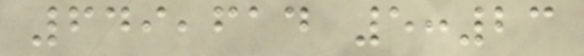649,614 5:23
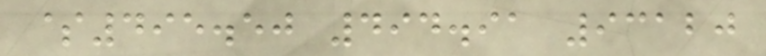$495.50 494.91 93120
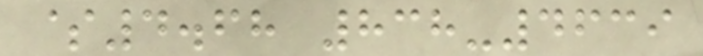$4.68 838-4639
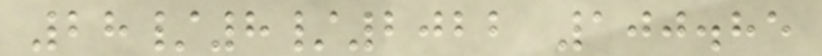28/8/2022 100.85
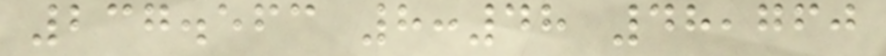237.563 8:48 48,760
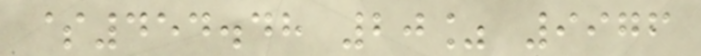$454.48 20% 9976
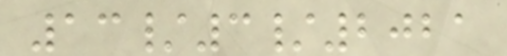13/3/2021
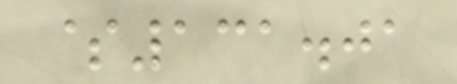$131.01
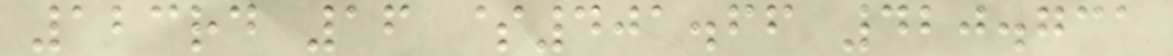123rd 16 $401.66 420.731
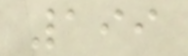199
